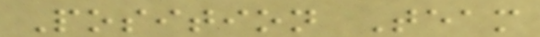Position Team
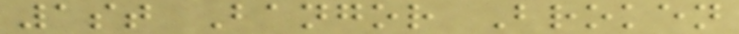1st Bangor Broken
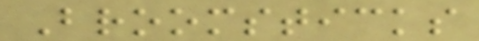Broomsticks
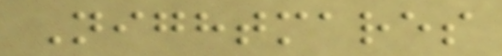Nightmares
